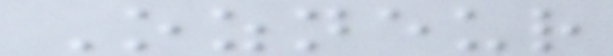Ozneur
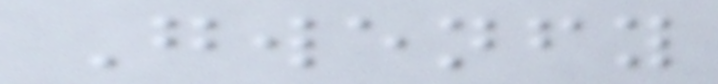Gwenfy
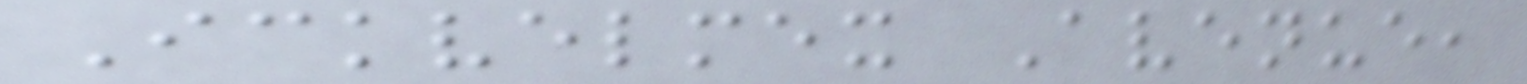Ickvelmex Avenue,
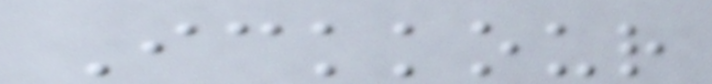Ickkour
